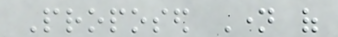Proposed Name of
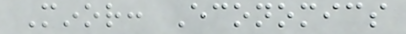Minor: Economics
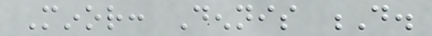Minor: Dennis D.
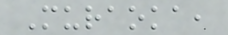Muraoka,
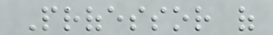Professor of
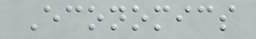Economics
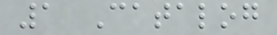1 Catalog
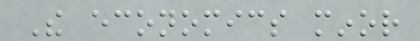The economics minor
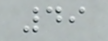49
